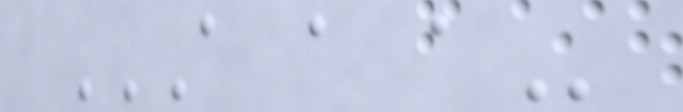A A A
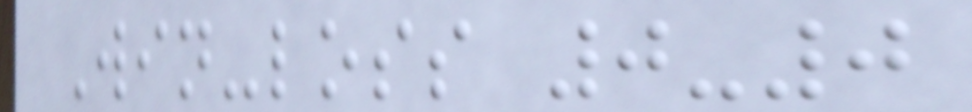Win-loss 0-0
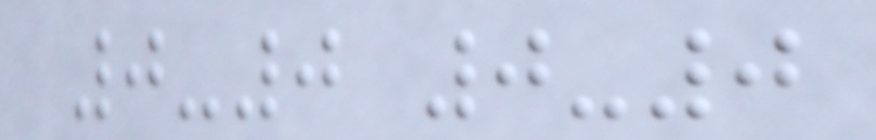0-0 0-0
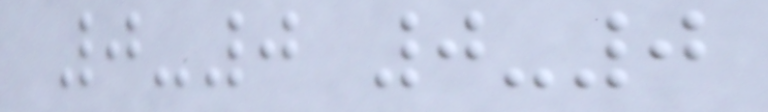0-0 0-0
